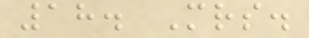18. Mrs.
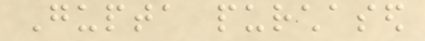Gupta purchased
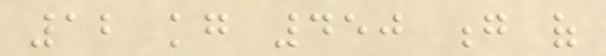12 kg 450 g of
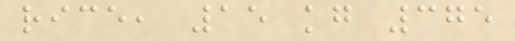rice, 15 kg 375
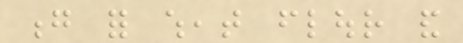g for wheat flour and
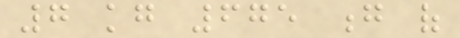7 kg 675 g of
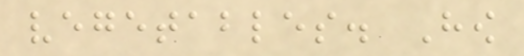vegetables. How
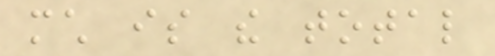much is the total
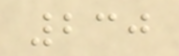230
